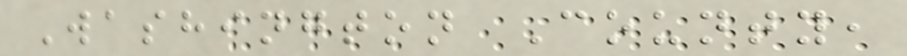Washington County,
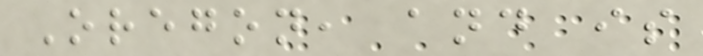Oregon, and is
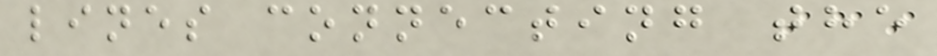lines connecting the
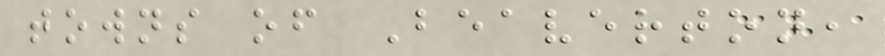towns of Beaverton,
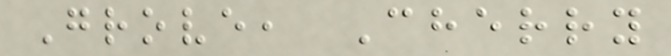Grove, Cherry
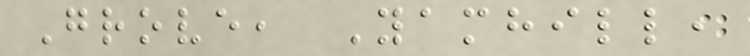Grove, Yamhill,
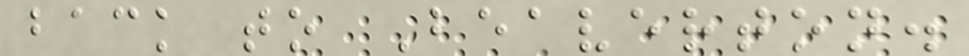back to Beaverton.
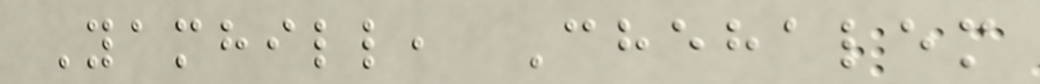Yamhill, Chehalem
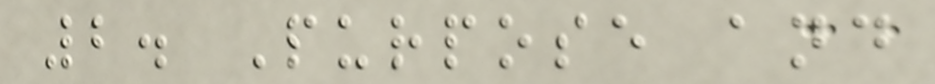2. Purpose and
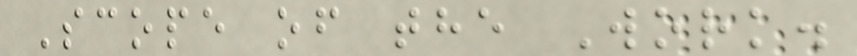Scope of the Work.
